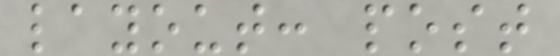layout: post
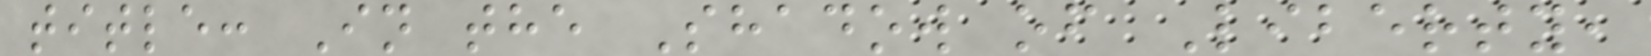title: In the Shadow of Liberty,
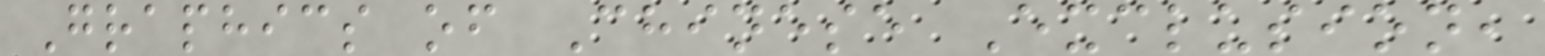Graphics of Chinese Exclusion,
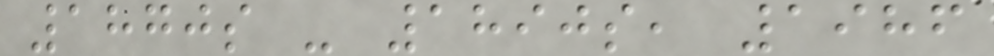1870s - 1890s, 1986
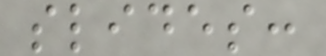slides:
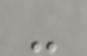-
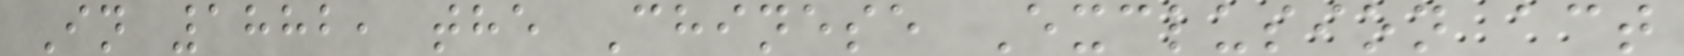In 1882, the Chinese Exclusion act
